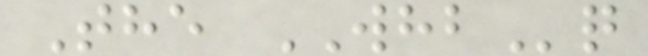The WHBq
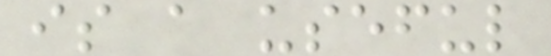is a useful
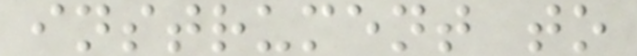instrument to
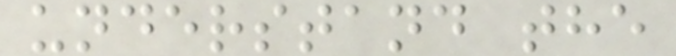understand the
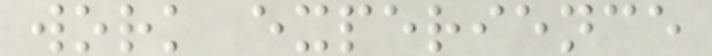work experience
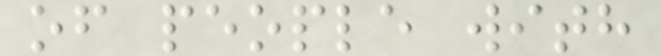of people with
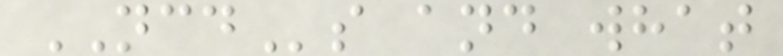NCDs and what
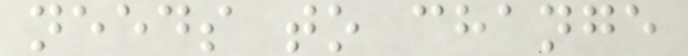needs to change
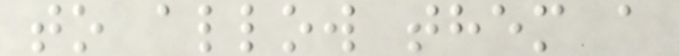to allow them a
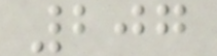207
